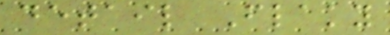detail Flaky
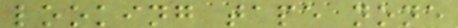looking tape none
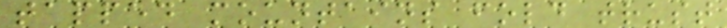tapped mountains fold trust
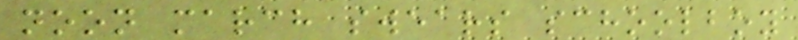noon march swears schoolboy
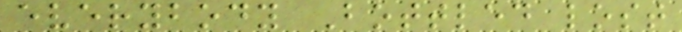everybody Bottled lost
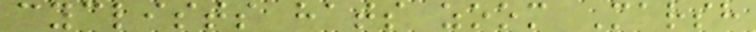cyclists hats zoom Marsh
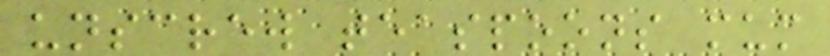unscrew teaspoons mum
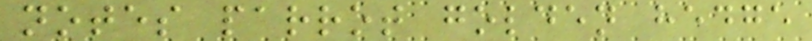notes parrot golden hedge
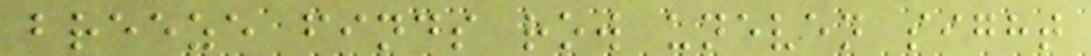breeze finds row uneven sight
